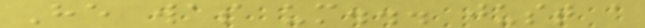He was um... just a
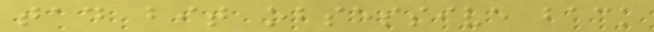tad bit obsessive back
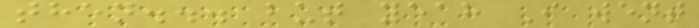then... but yeah I went
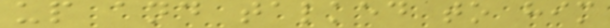up and talked to him
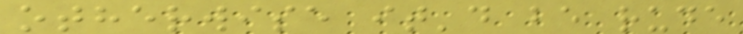otherwise it'd be rude
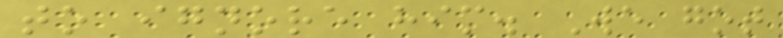to ignore him. We got
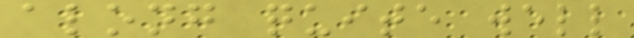along quite well
